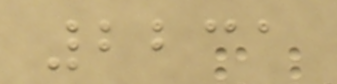2231
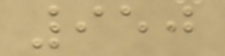950
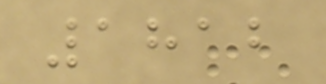1812
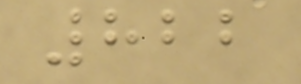822
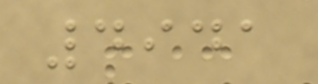4941
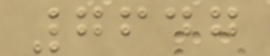7647
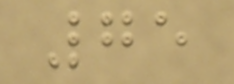75
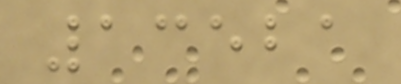13521
